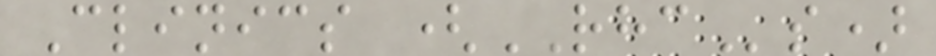Clinics (RHCs)
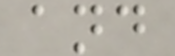and
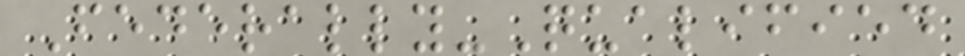Federally-Qualified
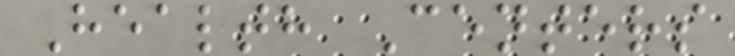Health Centers
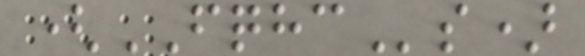(FQHCs)
